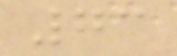73
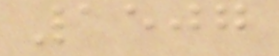1507
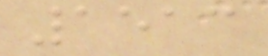1513
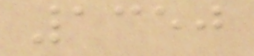1350
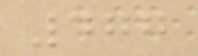477
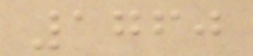1760
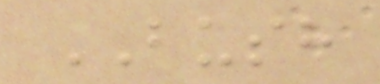BUSH
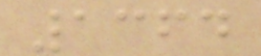1364
